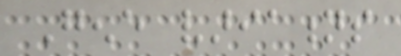Gene variations
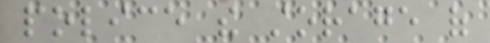police the storage of
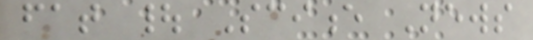fat | Science News
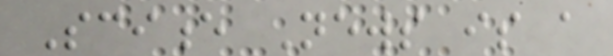Science News is a
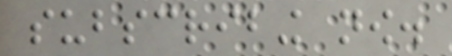subscribing now.
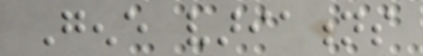Gene variations
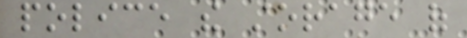police the storage of
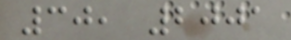30, 2001
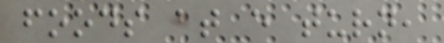foods at every turn,
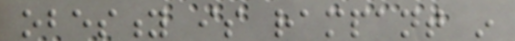obesity is rampant in
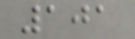101
